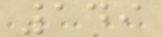149
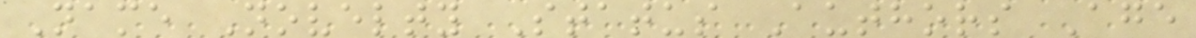Name Novelty Status Authors Age
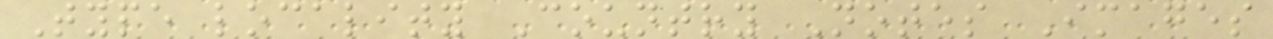Type locality Country Notes Images
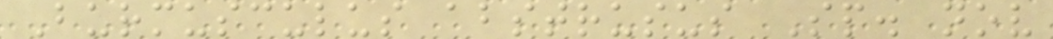Burmusculus abstrusus Sp. nov
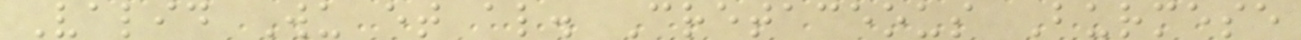Valid Wu et al. Cretaceous Burmese
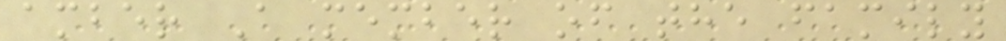amber A member of the family
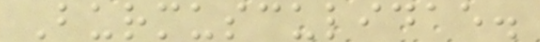Burmusculidae.
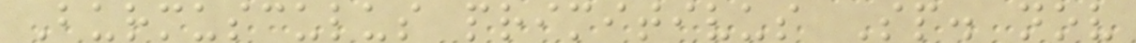Burmusculus primitivus Sp. nov
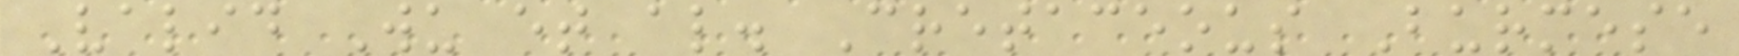Valid Wu et al. Cretaceous Burmese
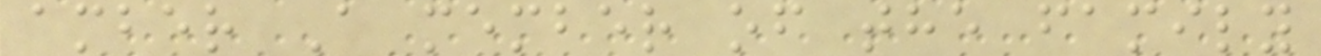amber A member of the family
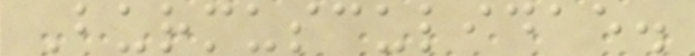Burmusculidae.
